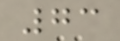73
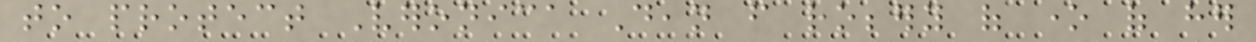to protect Veronica Dean from robbery of one of her
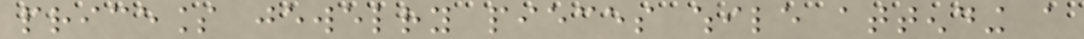priceless jewelry pieces while attending a
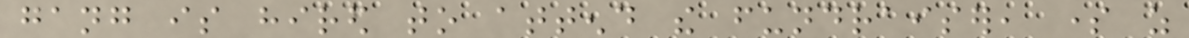gang is hired to attend the fundraiser, some as
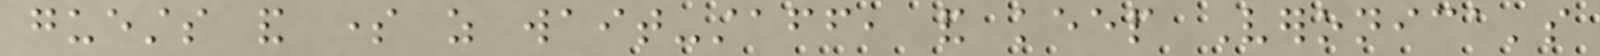guests and some as wait-staff, and keep Veronica's
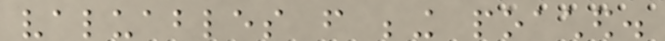valuables from being poached.
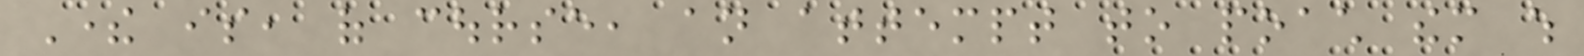There is, of course, an attempt to poach them which
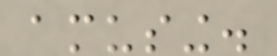amusing.
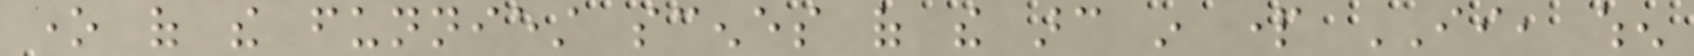one of the funniest scenes of the arc in part II, when
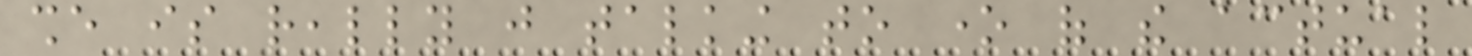she is really just talking to one of the actual
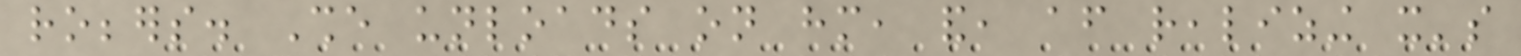robbers. She unloads on him, and, after realizing it's
